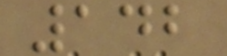142
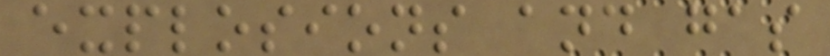explosions and gas
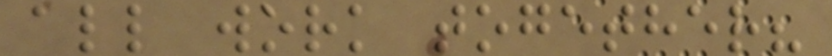all work together?
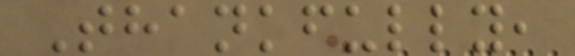Thankfully,
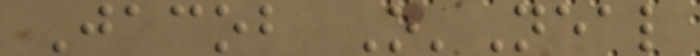Jacob O'Neal
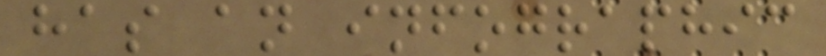has an infographic
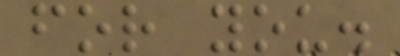for you.
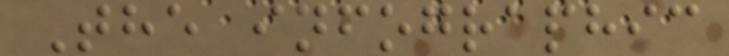The infographic
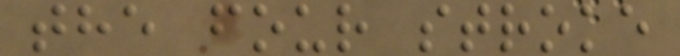the four stroke
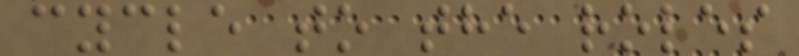cycle to the roles
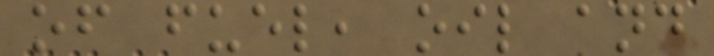of fuel, oil and
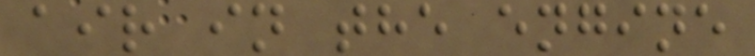air in the engine
